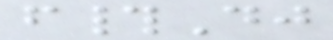f#Dj
